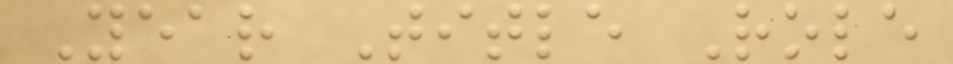Year Title Role
